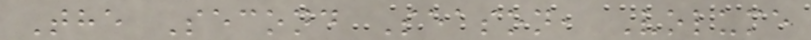The Second Season, Volume
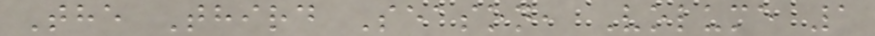The Third Season, Volume 1
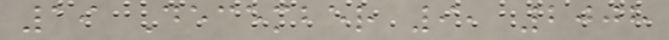19 December 9, 2008
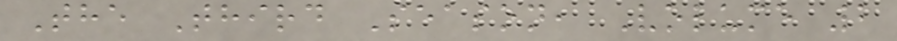The Third Season, Volume 2
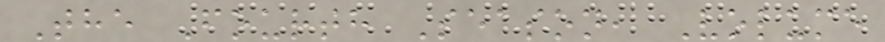The Fourth Season, Volume
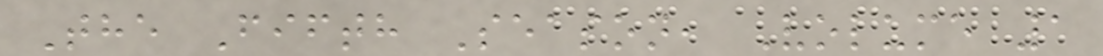The Fifth Season, Volume 1
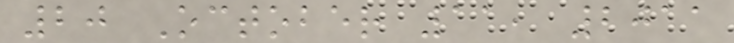20 October 11, 2011
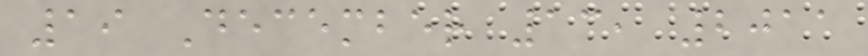19 December 13, 2011
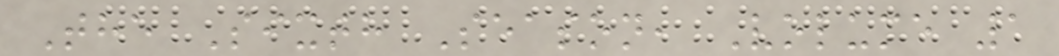The Sixth Season, Volume 1
